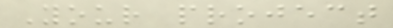Your project
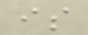is
